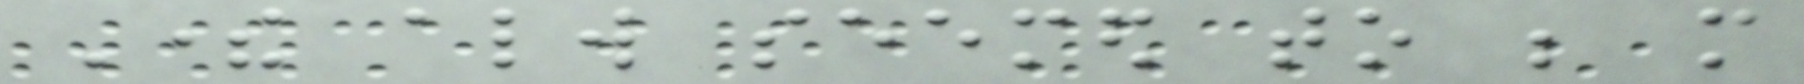There always seemed to be more
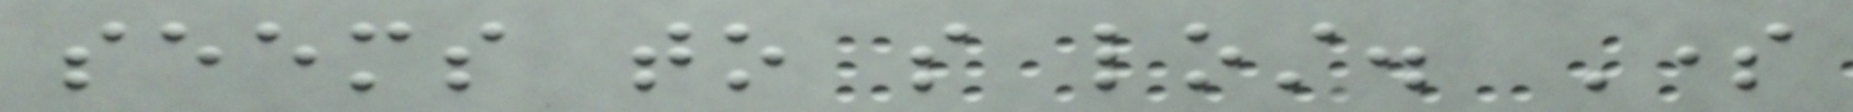seems to so lost. Some
